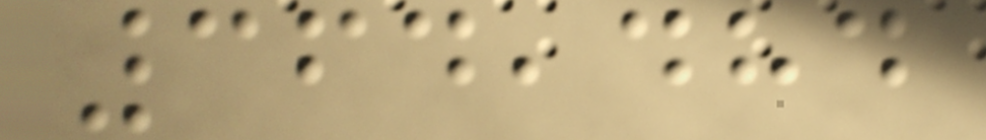364,484
